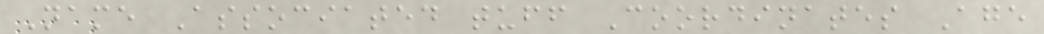Name Associated tuff Coordinates Age
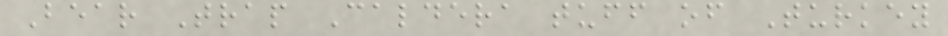Bear Trap Caldera tuff of Turkey
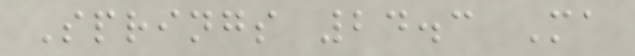Springs 24.3 Ma
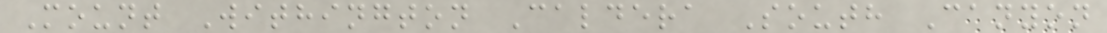Mount Withington Caldera South Canyon
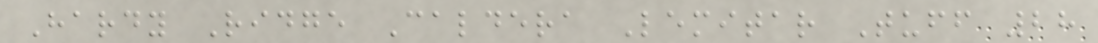Hardy Ridge Caldera Lemitar Tuff 28
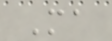Ma
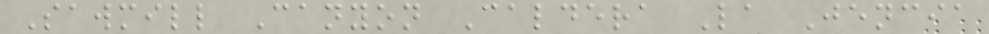Sawmill Canyon Caldera La Jencia
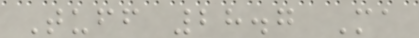Tuff 28.7 Ma
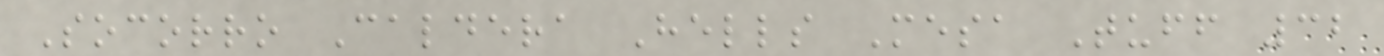Socorro Caldera Hells Mesa Tuff 32
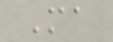Ma
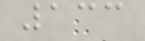133
